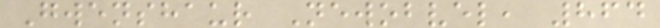Gwenshaur Newobvel, 864
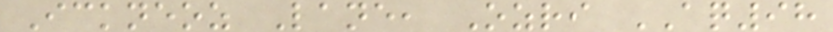Ickneoz Lane, Ozri AQ98
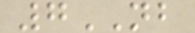7NB
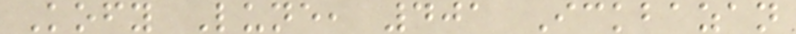Kofy Lune, 401 Ickbazan
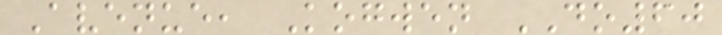Avenue, Kogwen DO60
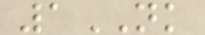1NK
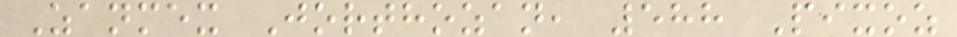Zanmex Jorthozan, 588 Pixoz
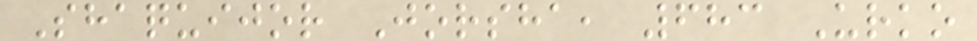Shaquijor Jorsha, 683 Urko
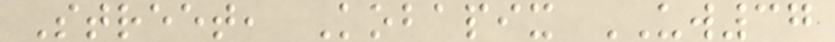Street, Kobapix UW37
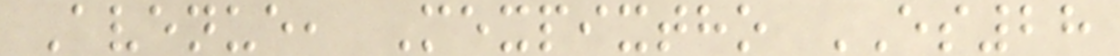Avenue, Mexpixtho ES28
